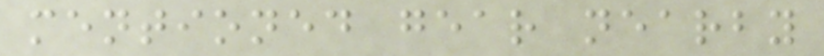mentioned gear nearby
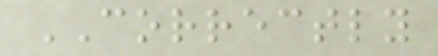CORRECTLY
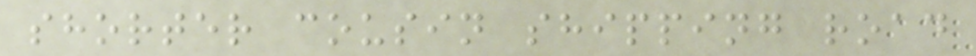shorter cousin shipping road
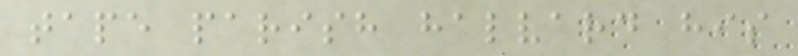tape parish halvard his
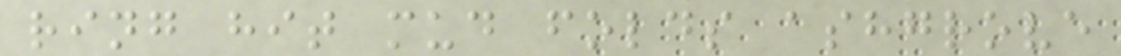ring hit mud folds ashgrove
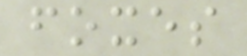foxes
